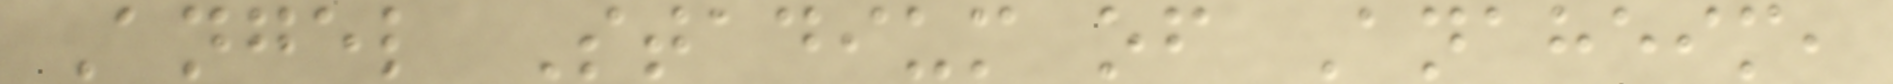Angel Stadium of Anaheim,
